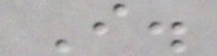I.
